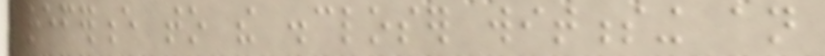reference to the discloser witnessing an
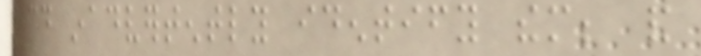could inadvertently identify them; and
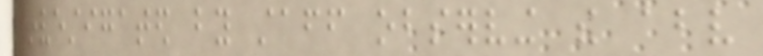investigated by staff observing the above
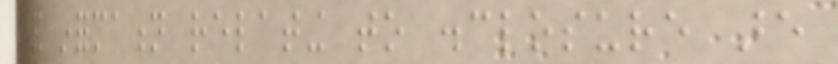and information relating to disclosure are
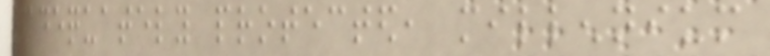adequately protected, millennium
